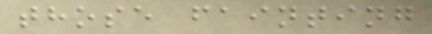those fainting
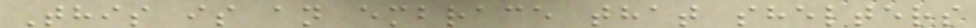This is an embrace that shelters
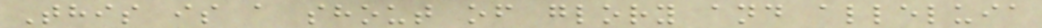This is a shout of glory and alleluia
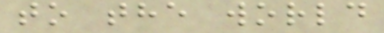to the world
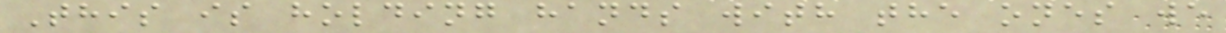This is holding hands with the ones we
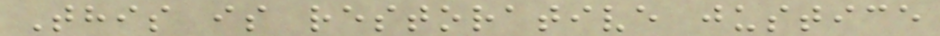This is restorative justice
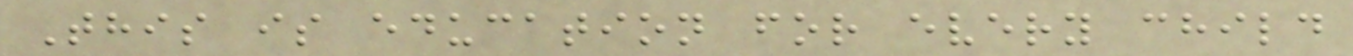This is education for every child
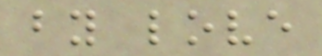by love
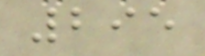295
